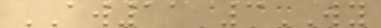AW11 3WY
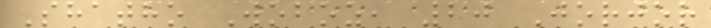Shatho Woboz, 20 Jorjor
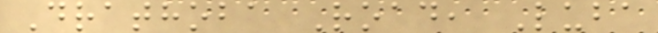Drathoba Road, Luba
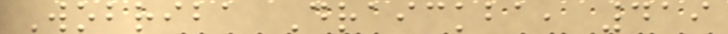Wobriba Draickba, 419
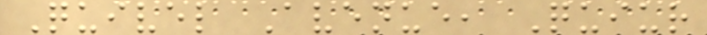Quivel Avenue, Quiur
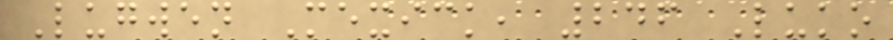Lugwen Mexick, 246 Luko
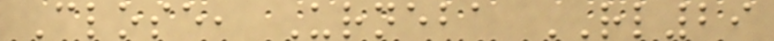Close, Urneba RL29
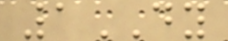1DY
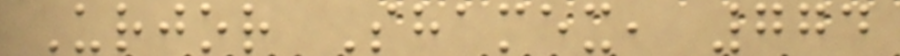Urjor Shamex, 774
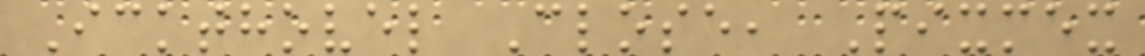Ickthovel Close, Pixmex
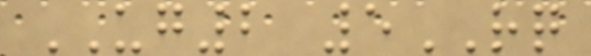UG2 5RQ
